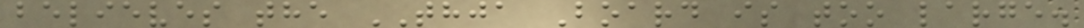believes the THJA Board is too large.
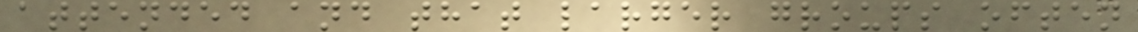attended and that larger groups often
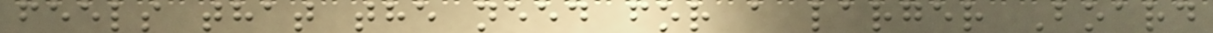feels that the need for a larger Board
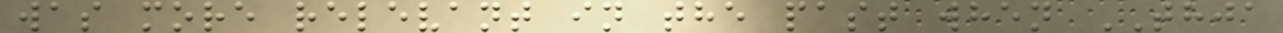was more relevant in the past when THJA
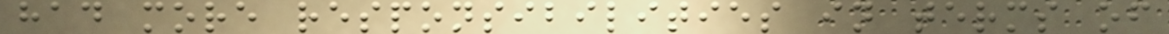had more responsibilities in terms of
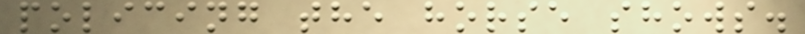policing the horse shows.
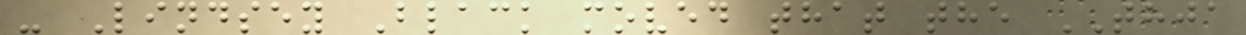- Lindsey Black moved that the THJA
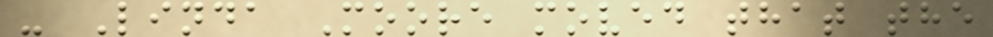- Linda Moore moved that the
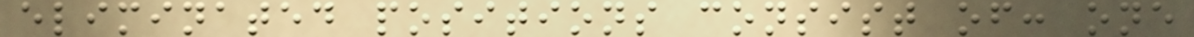eliminated positions consist of: one
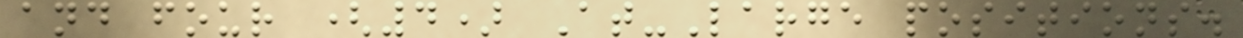and four (4) At-Large positions.
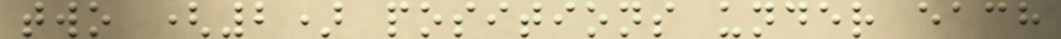two (2) positions under each
